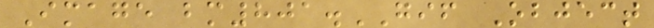Image bm801.GIF Object
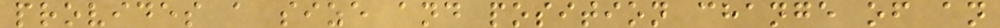provides a size and position change of an
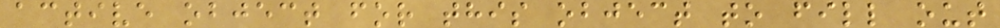active object for this object to fill out
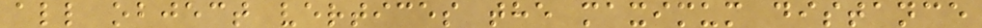all object vertices the maximum distance
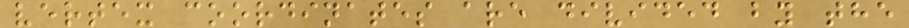vertex coordinates are divided by the
